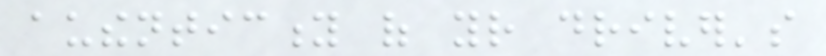authenticity of your driver's
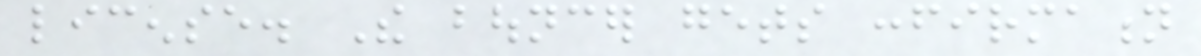license. The bouncer gets confirmation
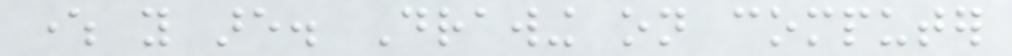where you are. Drawing on computer
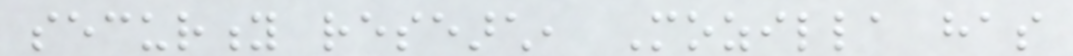security research, Mozilla has
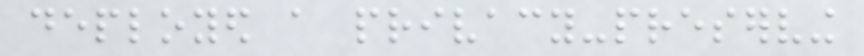deployed a privacy-preserving
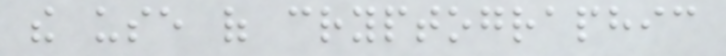the use of cryptographic
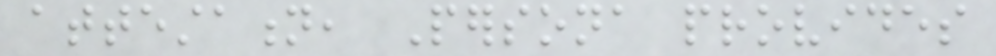attestation, Persona provides
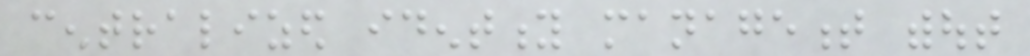centralized identity management without
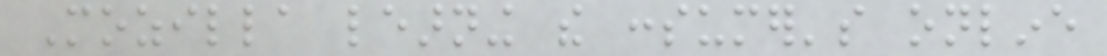Mozilla learning the consumer's online
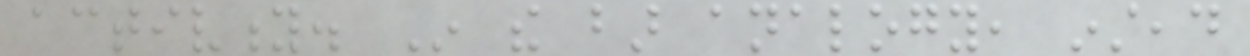activity. In the bar analogy, instead
